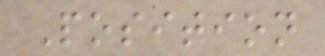Position
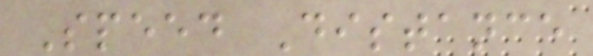Speed Distance
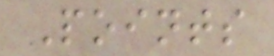Points
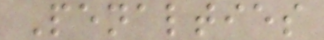Penalties
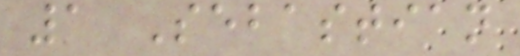1 Sebastian
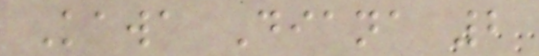Kawa Diana 2
